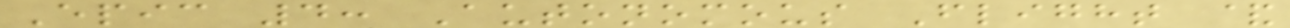Epic 4: Autonomous Flight &
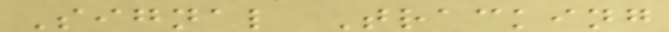Signal Tracking
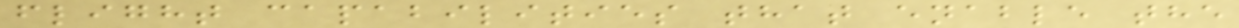flight capabilities that enable the
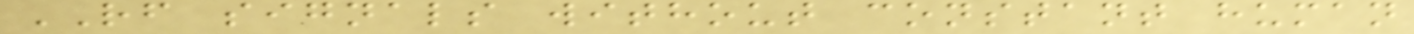RF signals without constant human
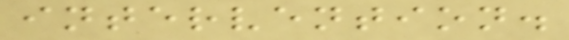intervention.
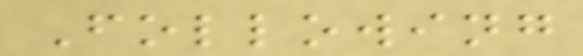Following
